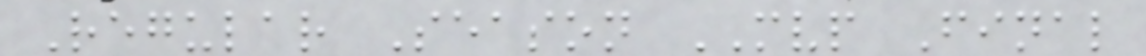Regular Season MVP Final
